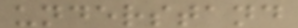understand
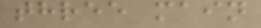three main
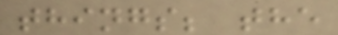things; the
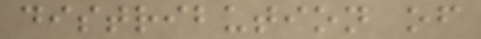distribution of
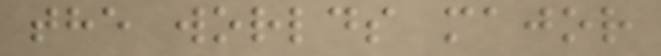the worlds major
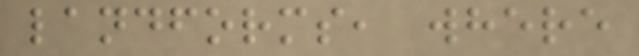landforms, where
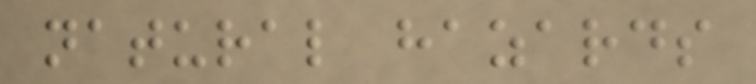natural hazards
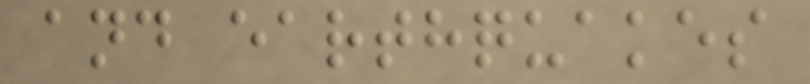and earthquakes
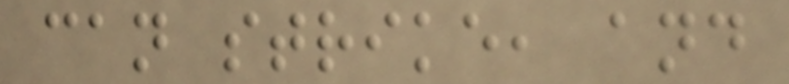can strike, and
